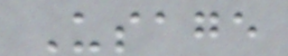Usage
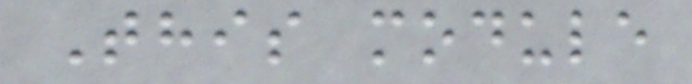This module
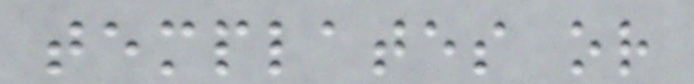templates or
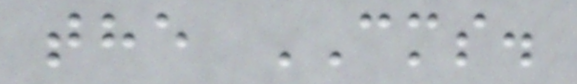the CMS.
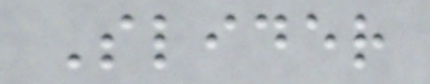Slider
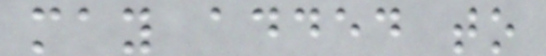may added to
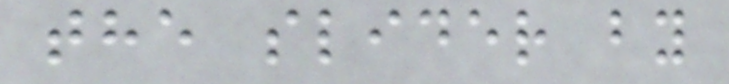the slider by
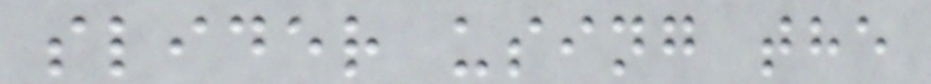slider using the
